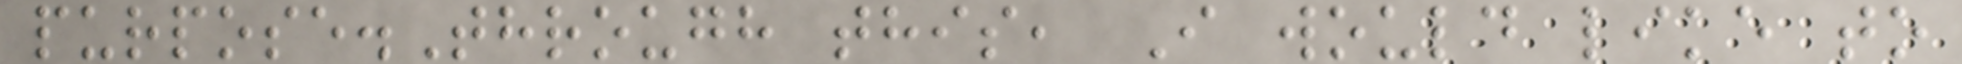purpose.Through this, I would like to
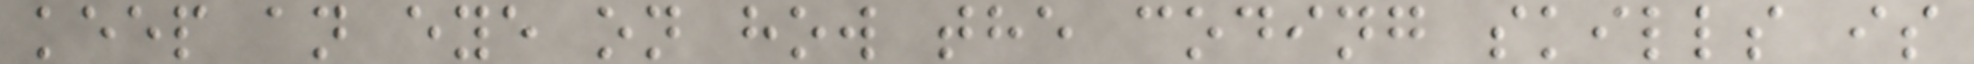keep an eye on how the coding skills is
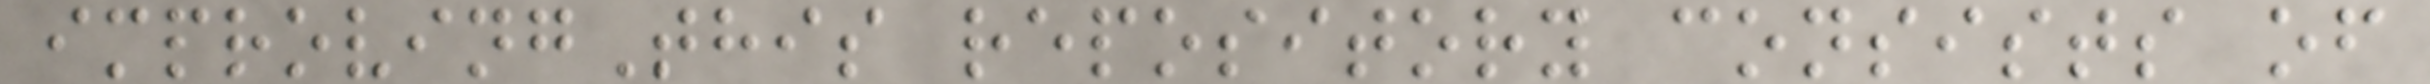improvingThis repository consists of
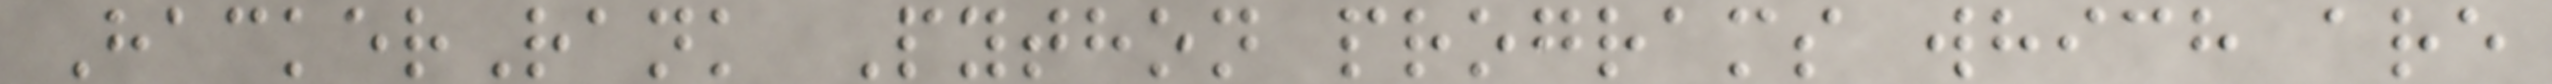HackerRank Python programs which are
